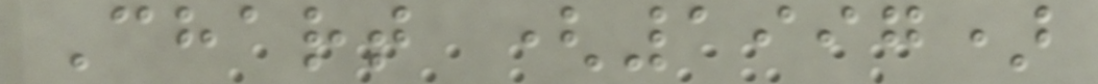Chart (1997)
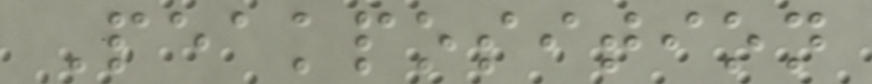Peakposition
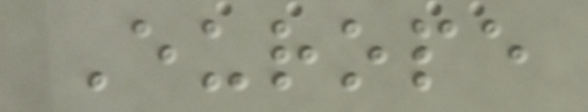Europe
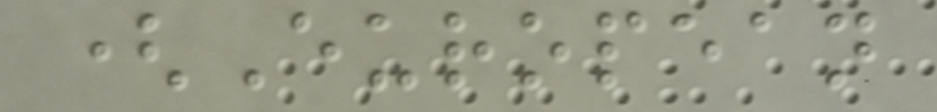(European
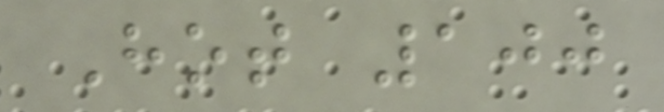Hot 100
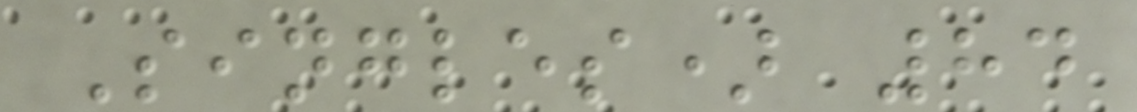Singles) 84
